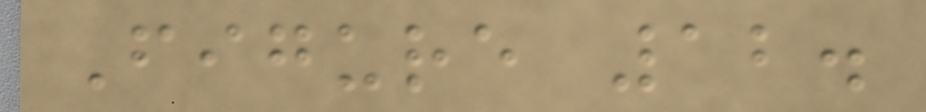Figure 12.
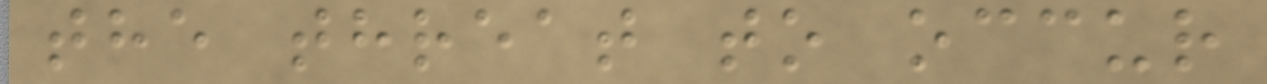the threat to occur
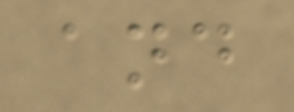and
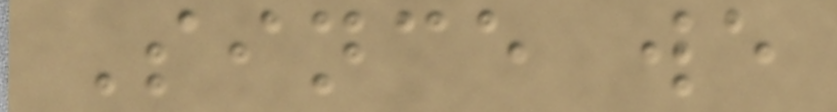Since we
